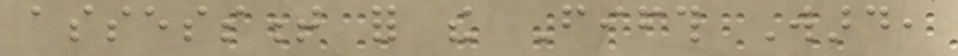assessment for the Fifth Ward,
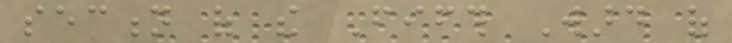section of the Fifth Ward of
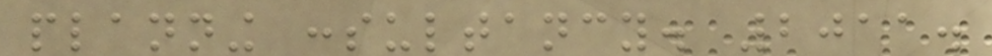planning consultancy. 2011.
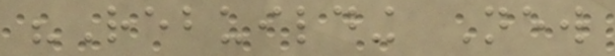"Rebuilding New
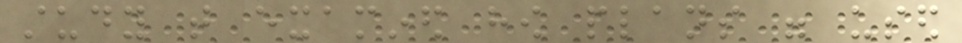study that examined how plans were used
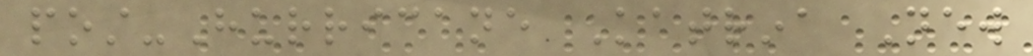post-Hurricane Katrina New
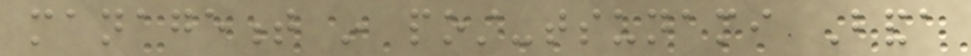management in post-tsunami Banda
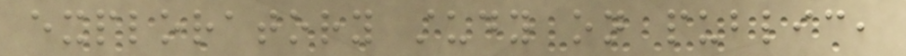exploratory study on public,
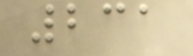231
